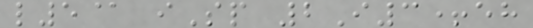l5@ iSp 2I3+eh
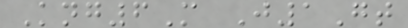Kng6M J1Gt
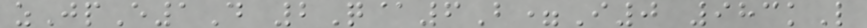zJpE1D 2Q@6B=I0 983kL
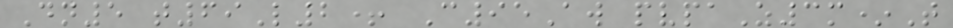Dn5 t69L2+ C95Aw pvpaZ3m*T
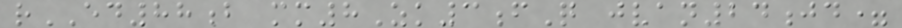rED88b mm8Zk3fQ jvan24jd=
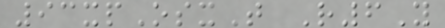93xpOsxT R6Y
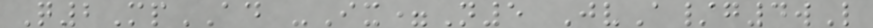Q2MpAD -Ix=N5 JvA/g4wL
